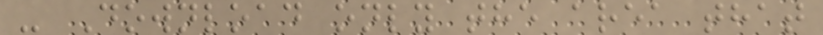- Download only the area that
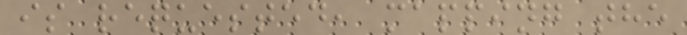is requested, mapping the
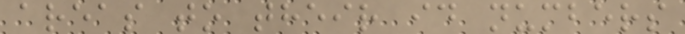areas to their id numbers
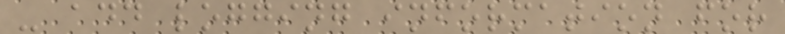- add logging information for
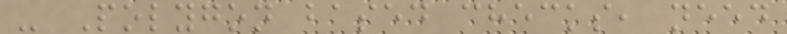- Polygon based checks, need
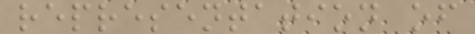representation of
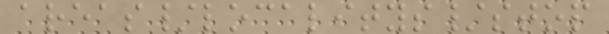areas/localitys/stop
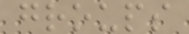groups
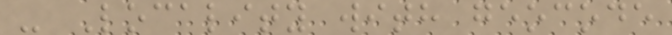- Locality with geocode
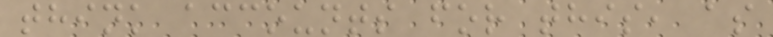think accounts for this, as
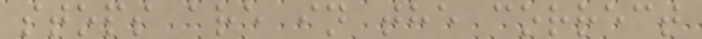stops are in the correct
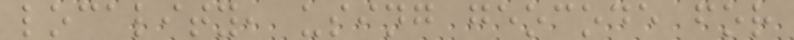locality, using geocode for
